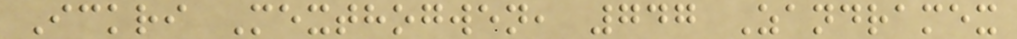Ickri Mexthogwen, 747 Zandramex
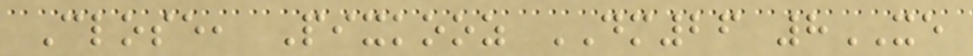Close, Pixkooz DM26 8XE
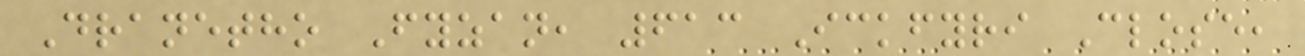Dranetho Fyzan, 613 Ickfyri Close,
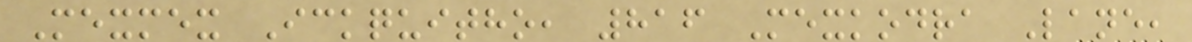Mexmex Ickquitho, 816 Mexkodra Lane,
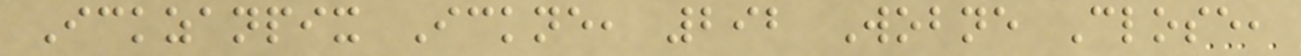Ickzanpix Ickne, 292 Wobne Close,
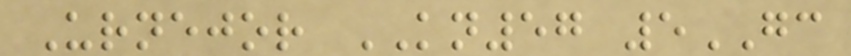Urnejor KN57 5GC
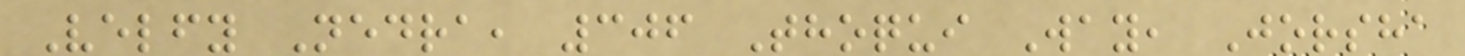Velfy Nedra, 306 Thoqui Way, Jorsha
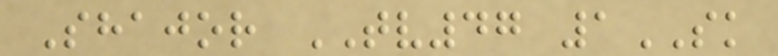Shajor TV47 1SK
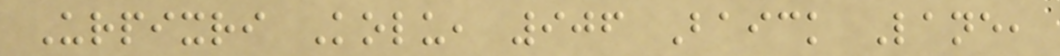Urpixri Kolu, 906 Baick Lane,
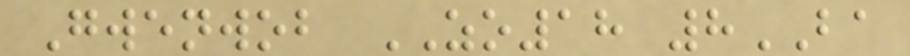Gwenwob ZO18 8BA
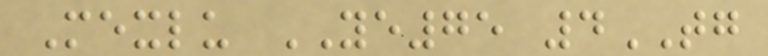Mexlu YE75 4TG
